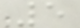5
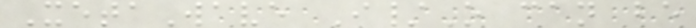XetaWave I/O can be
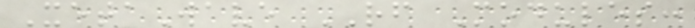XetaWave RF Modules:
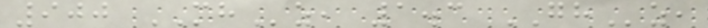900 MHz, 1.3 GHz,
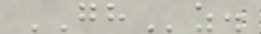GHz.
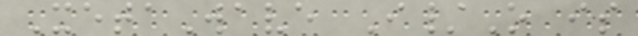XetaWave I/O is
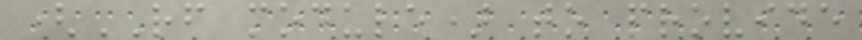(RF module) to provide
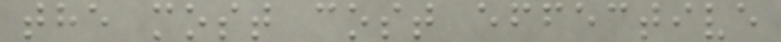the most cost effective
